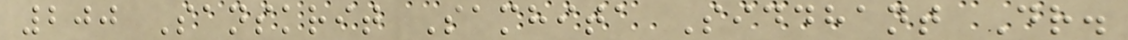200 Sanskrit Samhita Siddhant Dr.
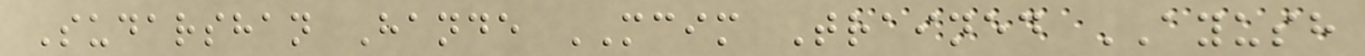Sudarshan Hande MCIM Trained AYUSH
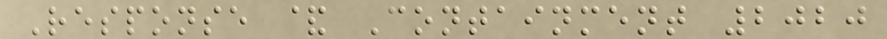Response & Containment 2020
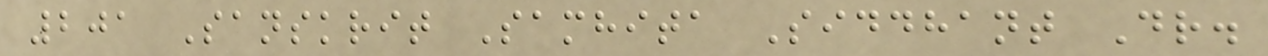201 Sanskrit Samhita Siddhant Dr.
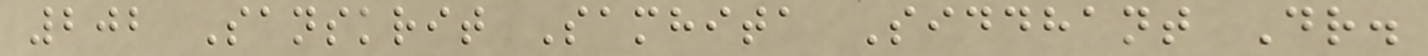202 Sanskrit Samhita Siddhant Dr.
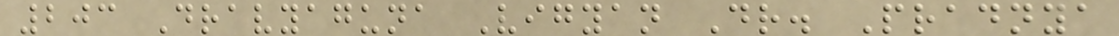203 Dravyaguna Vigyan Dr. Pradnya
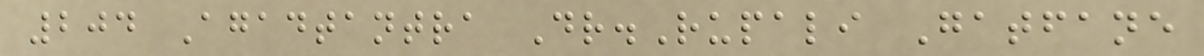204 Agadtantra Dr.Rupali Gatfane
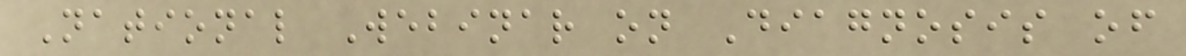National Webinar on Diagnosis of
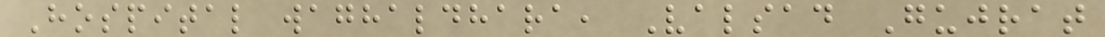Hospital waghaldhara, Valsad Gujrat
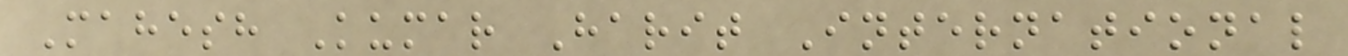Mahesh Kumar Harit International
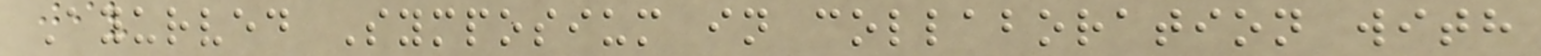Ayurved Symposium in collaboration with
